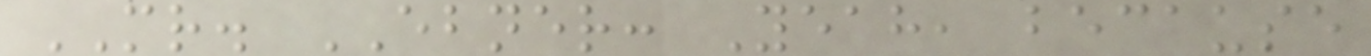MR. EBNER: Yeah, because
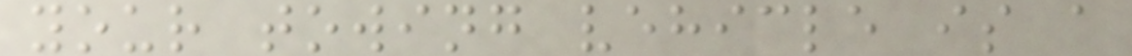your towing vehicle is a
